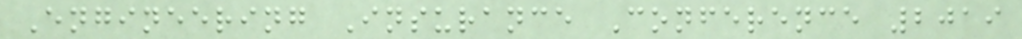Engineering Insurance Conference 2019
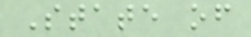State of
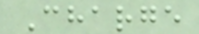Charge
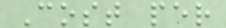Cost per
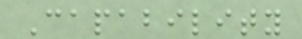Capability
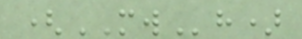(MWh)
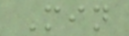Min
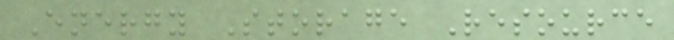Energy Storage Resource
